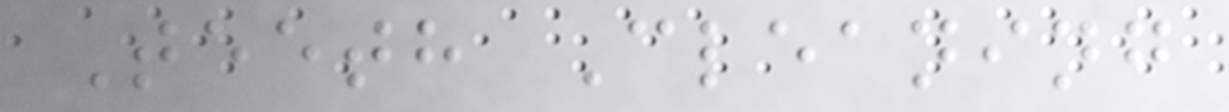Teeth Cleaning
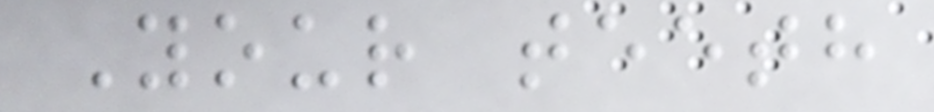Your teeth
